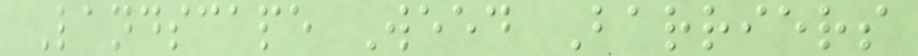Landscape Weed Barriers
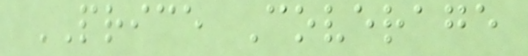PRICE Coverage
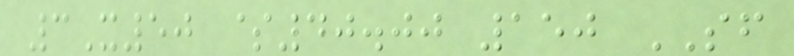3X50 $40.00 150 SF
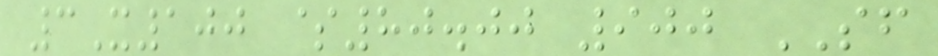3X100 $80.00 900 SF
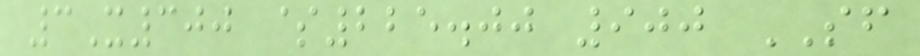3X300 $225.00 900 SF
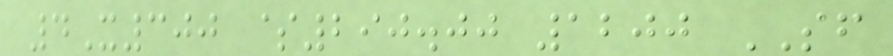4X300 $290.00 1200 SF
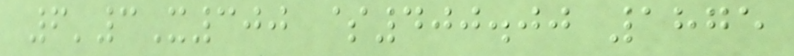6'3X300 $400.00 1875
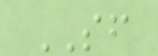SF
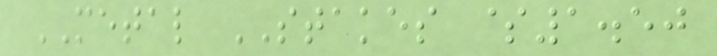METAL STAKES $1.50
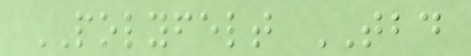POLYFELT TBD
